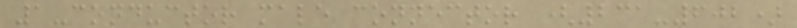1-conductor male connector (231-602)
